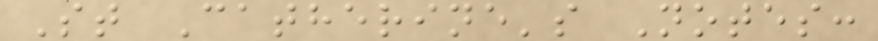St Catherine's Notes:
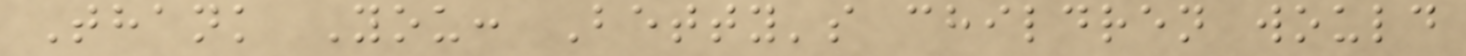Thank You: Betty's children would
